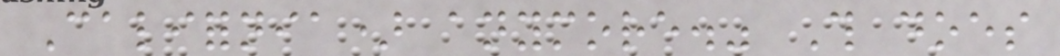California) anymore." This does
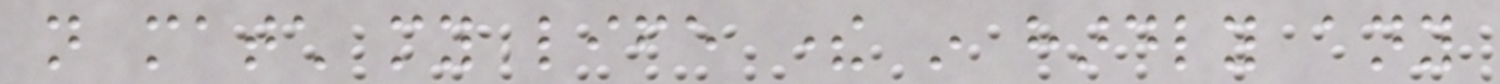not match my life there in hardly any
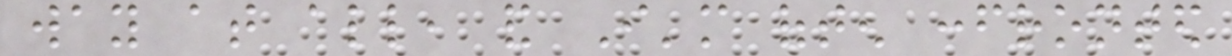way at all, and I'm often confronted
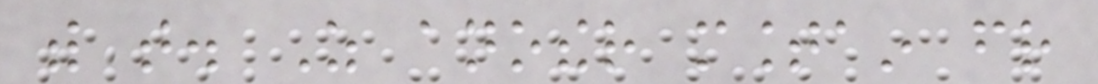with that. As another mountain friend
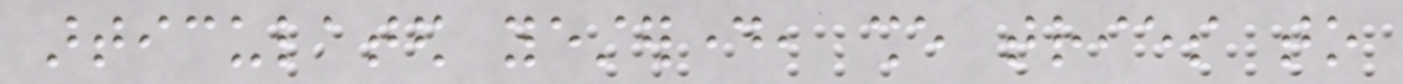articulated yesterday, she tries to
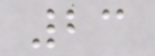23
